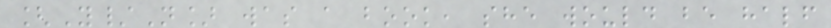[Y/N] was a book, she would be half
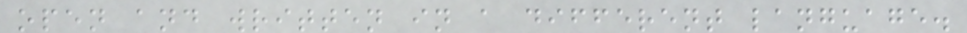open and written in a different language.
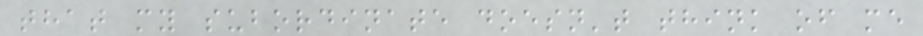that my subordinate doesn't think of me
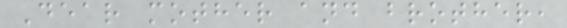Dear mother and brother,
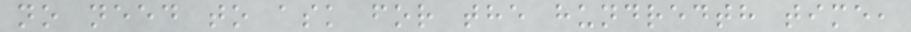no need to ask for the hundredth time,
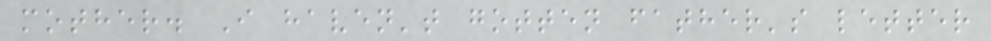mother. I haven't gotten father's letter
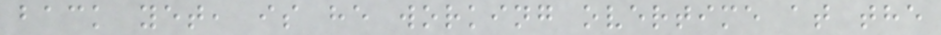back yet, is he working overtime at the
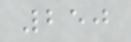250
